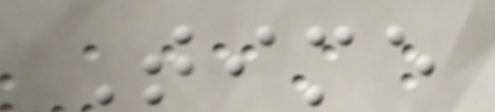Time
